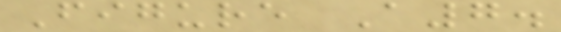Figure A7.
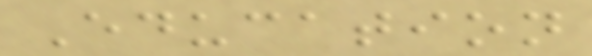Education
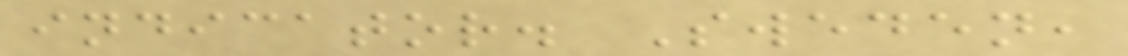indicator. Sweden,
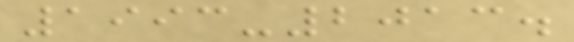1993-2013.
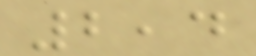2,4
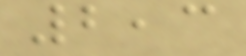2,3
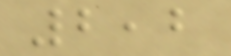2,2
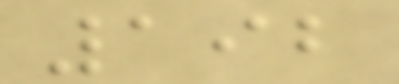192
